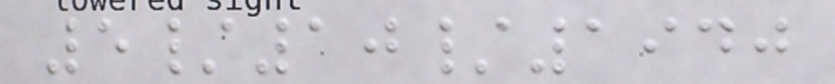5/10/1940
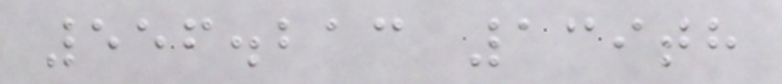556.213 139th
